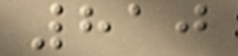810
